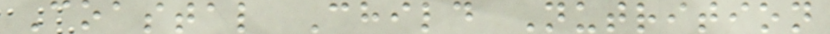Coastal Child Nutrition
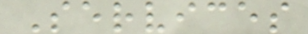Services
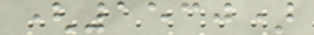(1530)
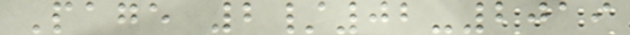Page 2/02-2019
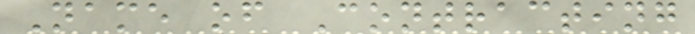Name of Contracting
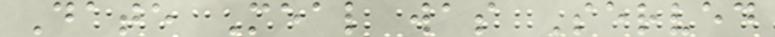Date Meal was Served
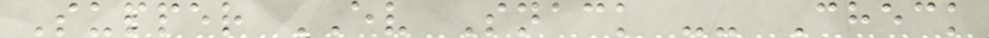Supper EV Snack -- Check
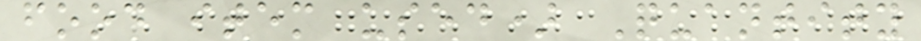food item used) Quantity
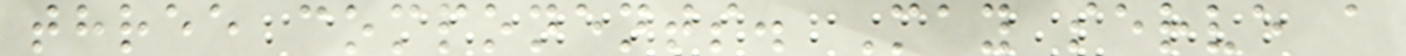three components. May serve a
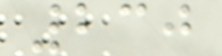230
